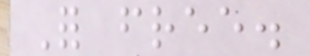For free.
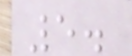5.
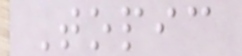Topic
